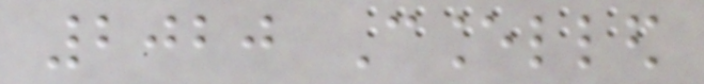2020 Cancelled
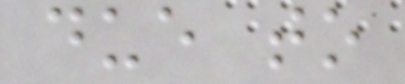due to
